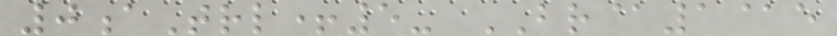0aTrl+5- BR@1@e
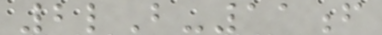2lB-11f
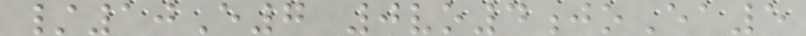/10E7 0vo4joEa5
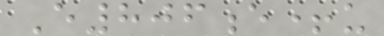E806e+u
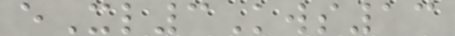eXl3Kws13
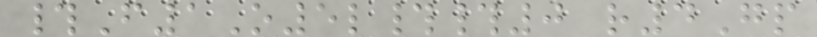#F1O5l##0 r4Gp
